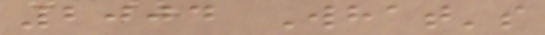2004 What's
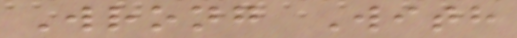Wrong With
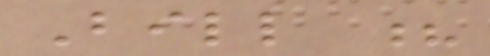Bill ?
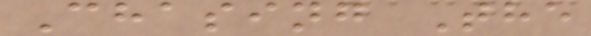Chasing The
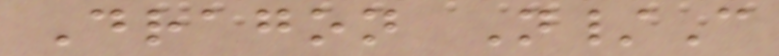Dragon N/C
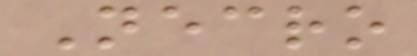Necro
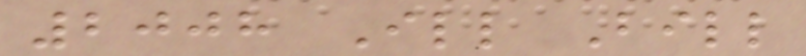2008 Ill Bill
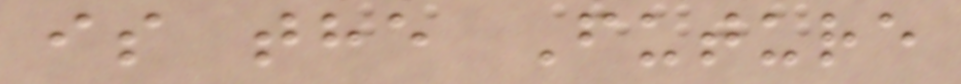is the Future
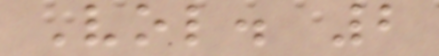Vol. 2
